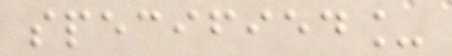specified_
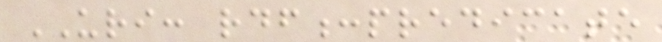URI: rdf:predicate
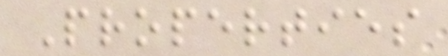Properties
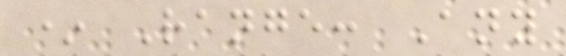* Range: Any
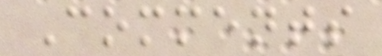Comments
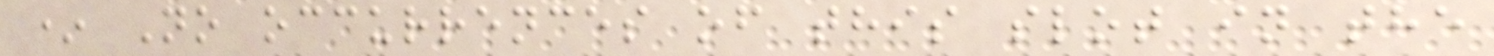* No occurrences of this slot in the
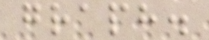graph.
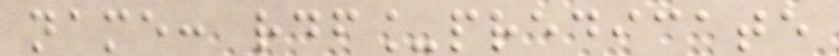name: rdf_predicate
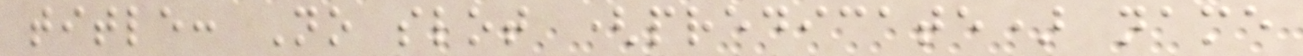title: No slot (predicate) name
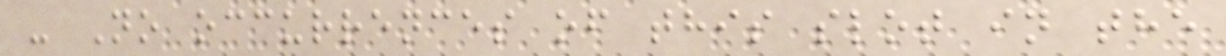- No occurrences of this slot in the
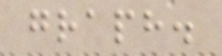graph.
